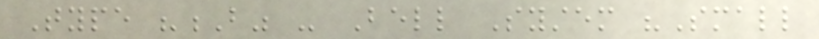Type "B" - Bell System "Small
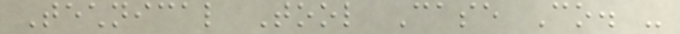Technical Tool Case Co. -
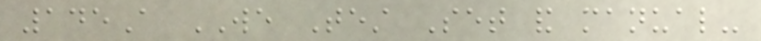145A WE Test Set and manual-
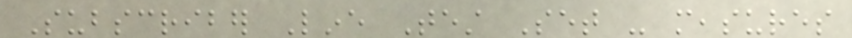Subscriber Line Test Set - measures
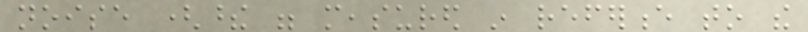noise (these were measured in reference to the
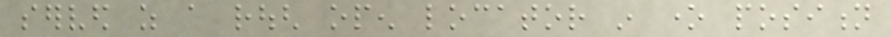served as a rough open locator in one position
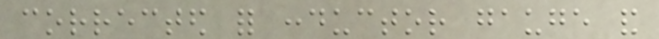corrected for conductor gauge and
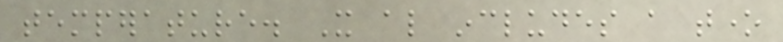temperature. It also includes a tone
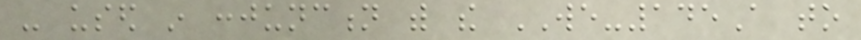- used in conjunction with the WE-145A to
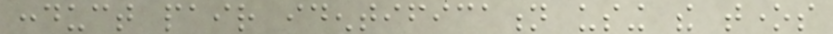conduct pair identification using the tones
